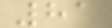81
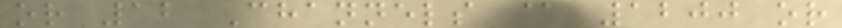or 12 Channels @ 1200 or
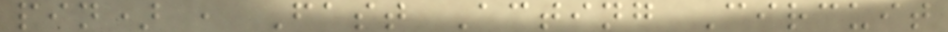pin) , Fast Acting Circuit
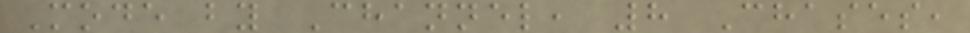Mode by Channel, 8 Chases,
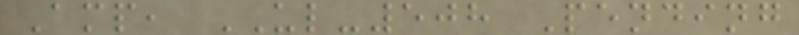Amp, UL-508 Pending
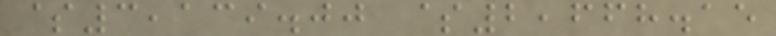$3,139.00 $2,668.15
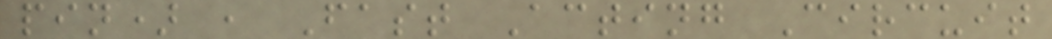pin) , Fast Acting Circuit
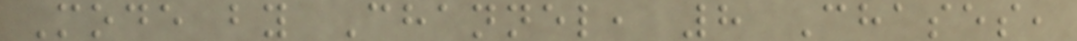Mode by Channel, 8 Chases,
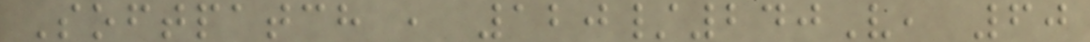Softpatch , 120/240V, 60
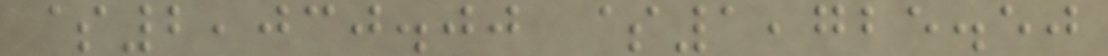$2,030.00 $1,725.50
